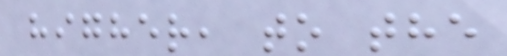higher, to the
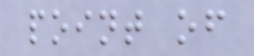point of
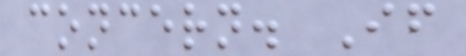concern. If
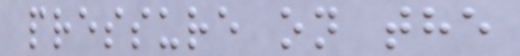pressure on the
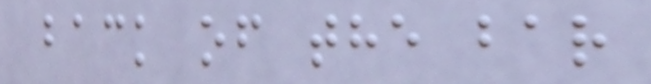back of the bar
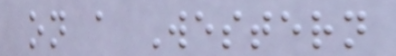on a Western
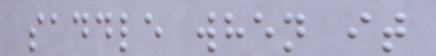saddle when it
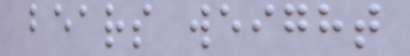bears weight
